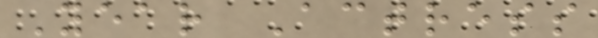Year Actress
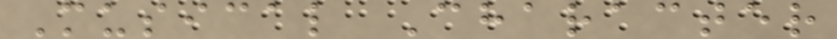Musical Character
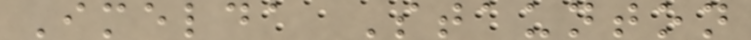Imelda Staunton
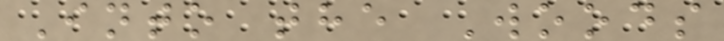Into the Woods
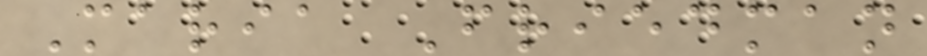Maria Friedman
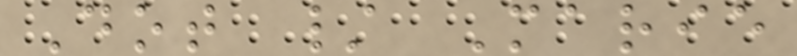Dot / Marie
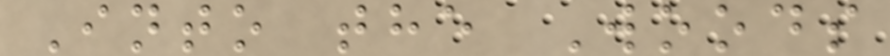Into the Woods
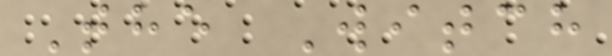The Witch
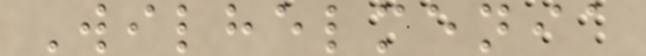Wilhelmenia
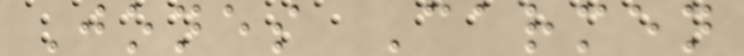Jones Carmen
